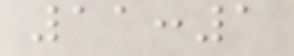11:1
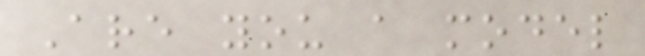Are you a model
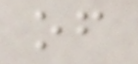of
